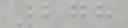278
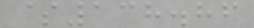$138.86
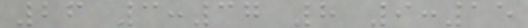26 3:37 8 9:15
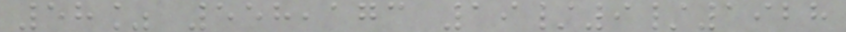58% 558,173 19/9/1928
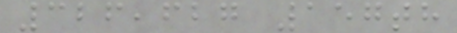326,627 157th
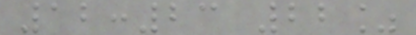12:23 22%
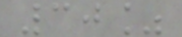30%
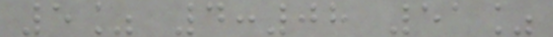5% 4:08 51%
